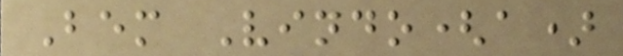Bem Vindo(a)
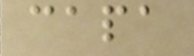capa
